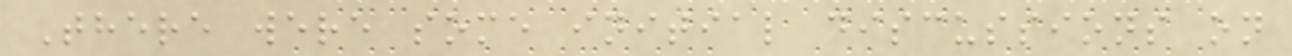There were some initial discussions on
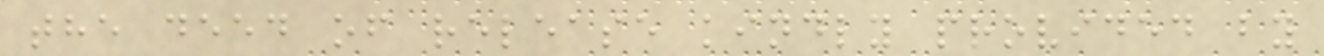the deed of release kindly provided by
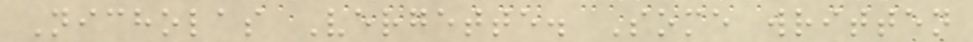Nicholas Vergette. Some written
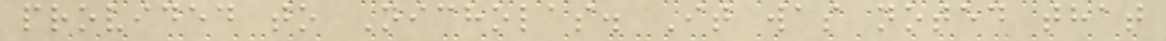provided to Nicholas. It was noted that
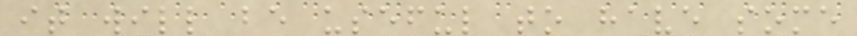it will be useful to have some
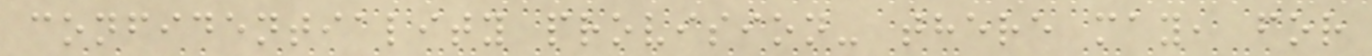confidentiality provision- there may, for
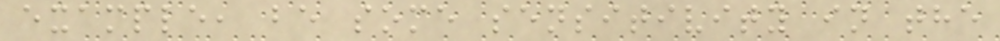example, be some sensitivity in the
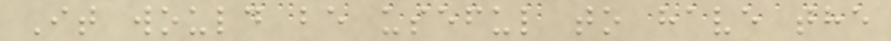It would be useful to have the
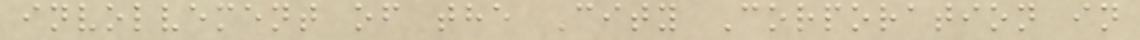involvement of the City Corporation in
